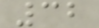32
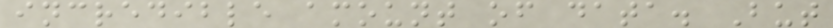incredible amount of data. But
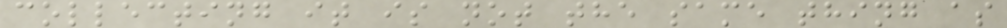collecting it is not the same thing as
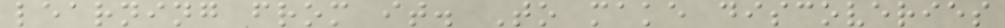learning from it. To make discoveries
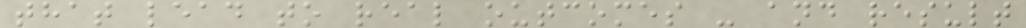that lead to real outcomes - and result
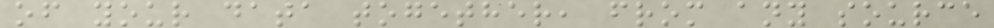of your data together, from any source
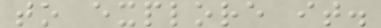to explore it.
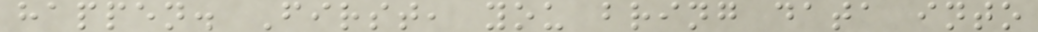happen. First, you bring data into
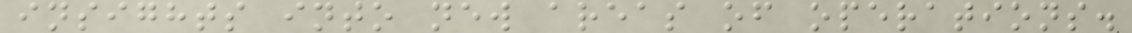insights into new areas of operations.
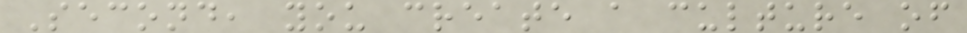Second, you create a culture of
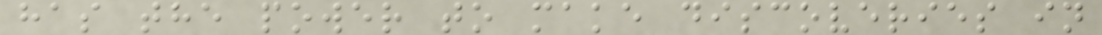has the power to make discoveries in
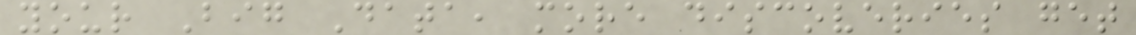your Big Data, more discoveries get
